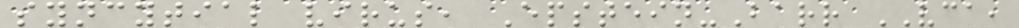syncytial virus, Epstein-Barr VCA,
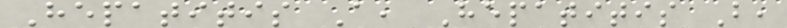Hepatitis A, Hepatitis B,
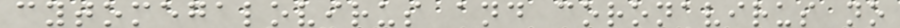cytomegalovirus and coronavirus no
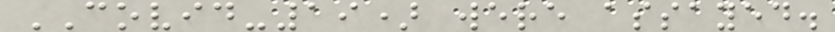COVID-19) were assayed.
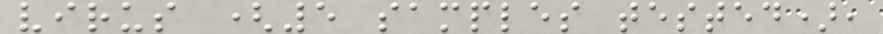virus (5 samples tested),
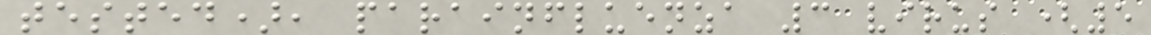tested), parainfluenza 3 virus (5
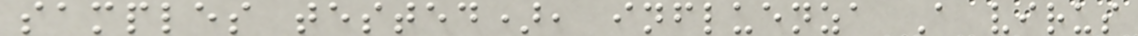samples tested), influenza A virus
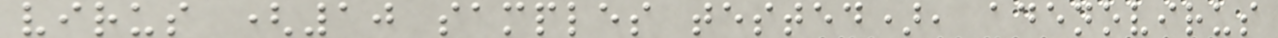virus (10 samples tested), adenovirus
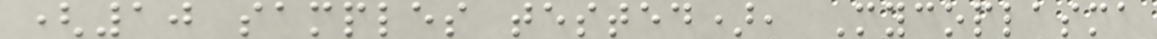(10 samples tested), Mycoplasma
